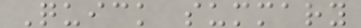Quick summary
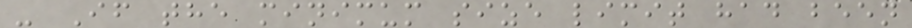- If the minimum size limit had been
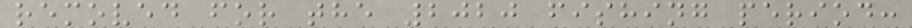removed for the 2020 fishing period:
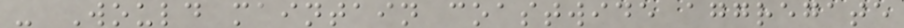- Would maintain coastwide aggregate
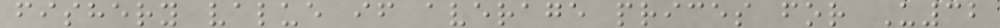fishery value if average prices for U32
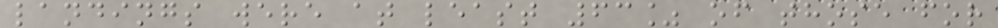landings were at least 63% of those for
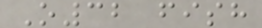O32 fish
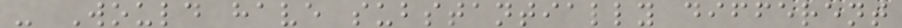- Would have substantially different
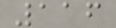116
